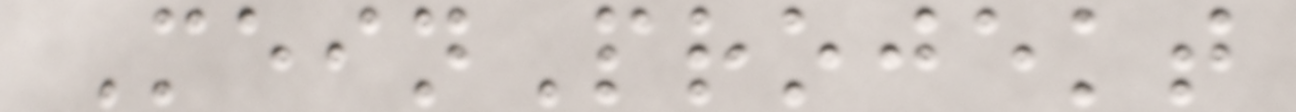MeinProjekt
